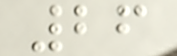26
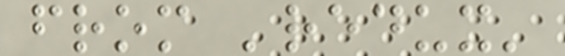from 'redux'
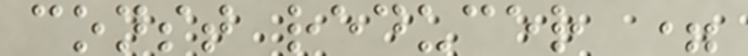const reducer =
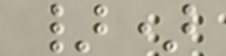})
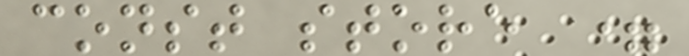const store =
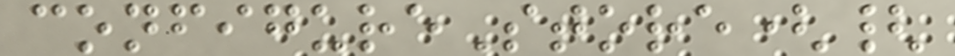configureStore({
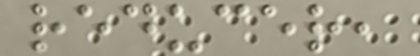reducer,
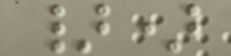})
